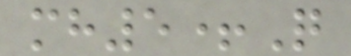mh5+Q
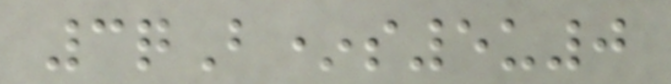3qB*s5u0
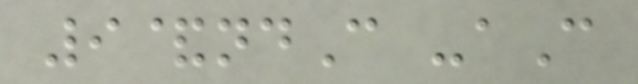9&ndC -aC
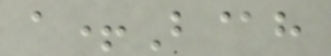a+B@h
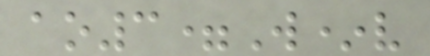ao3=W*v
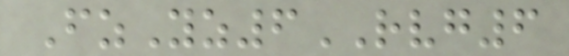FzYz6RVG6
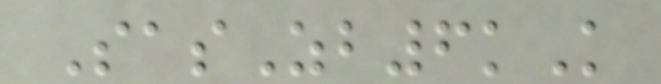SasZb6kK
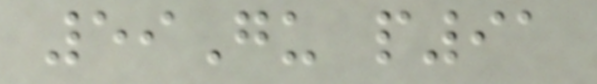59Gu p91
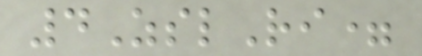4ZslRi=
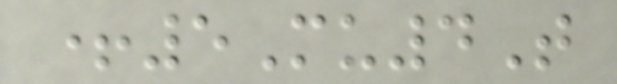+5Mu4T
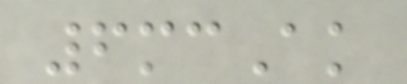6mcAk
